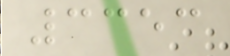3353
